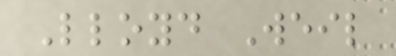Lloyd Weil
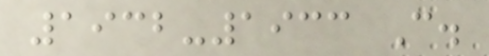1932-1933 C.
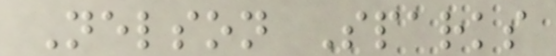Nelson Sparks
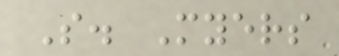S. Myers
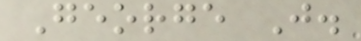George J.
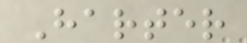Harter
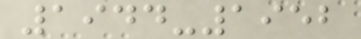1944-1952
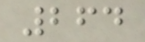264
